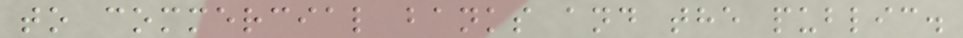to commercial banks and the public.
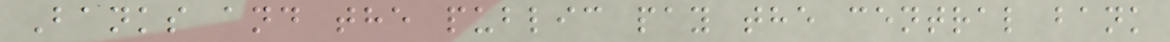Banks and the public pay the central bank
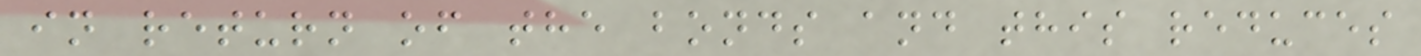in return of the bonds and this reduces
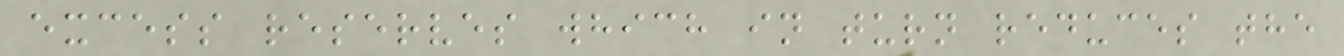excess reserves which in turn reduces the
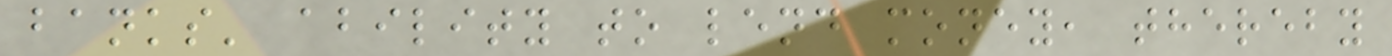banks' ability to lend money, thereby
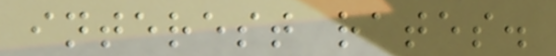interest rates.
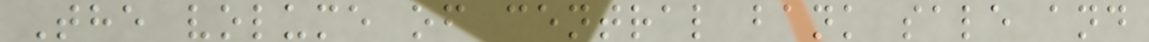The volume of central bank sale and
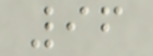96
